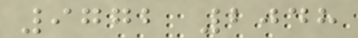9772 2048
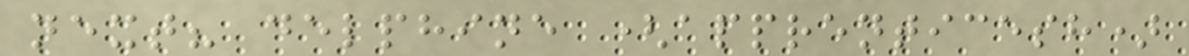next? delphine (apprenticesh)
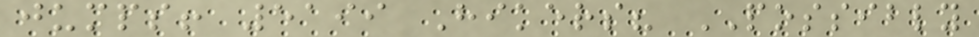jumps! 5199 Hikers? POSSIBLY
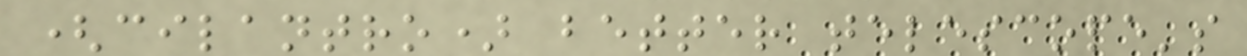(cilantro) better telescope's
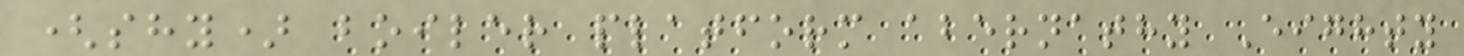(shy) boiler platform abernathy Eighty
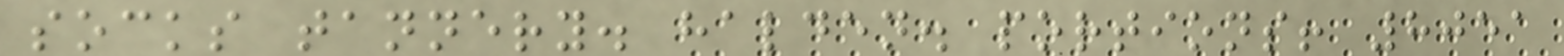socks tannery. halden. portions! 8051
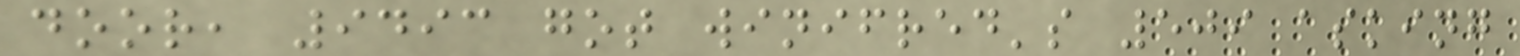door, 9493 got winifred's 509 asking
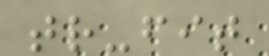tr-fit
